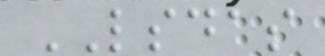LSDAS
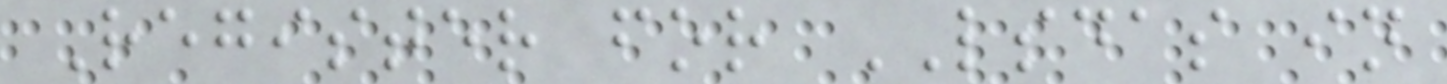Register for LSDAS in
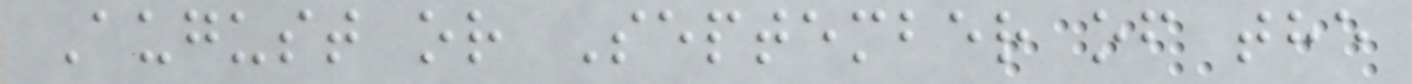August or September of the
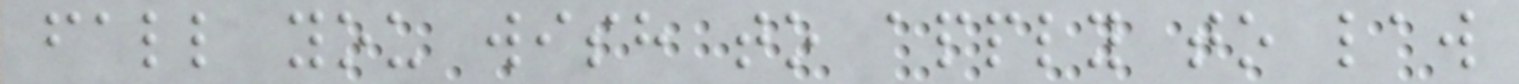fall you wish to apply to law
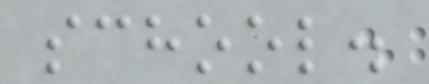school.
